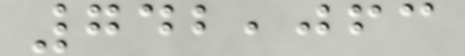742,063
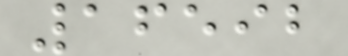16592
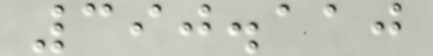390.110
